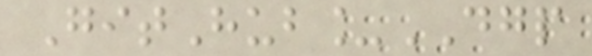GitHub_DGP
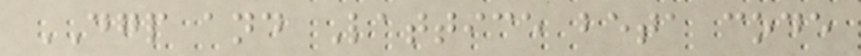DGP and Lattice beta code
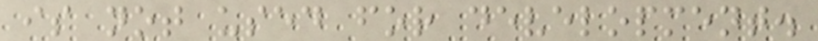is not used for development.
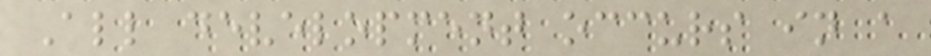All development occurs in a
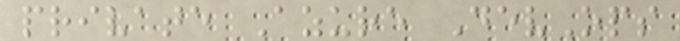private Azure DevOps
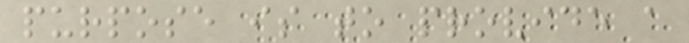purpose is to provide a
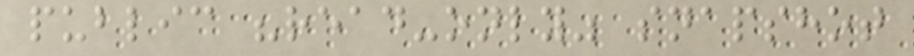public "read-only" snapshot
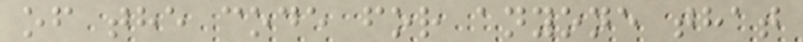of the code for anyone that
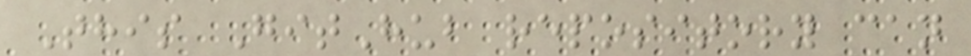This GitHub repository can
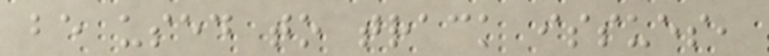be used to track issues,
